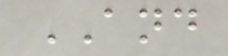AND
